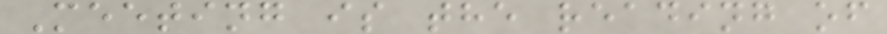Meeting is the reading of
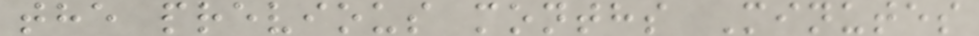the previous months Minutes
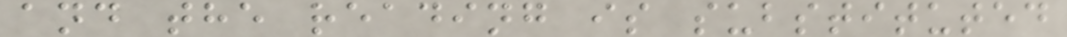and the reading is substituted
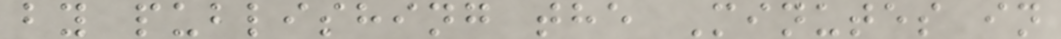by publishing the Minutes in
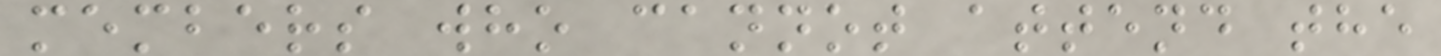members who cannot attend the
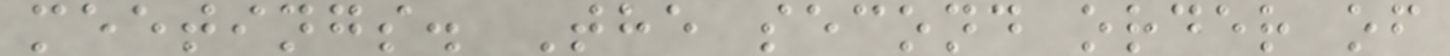meetings. The second order of
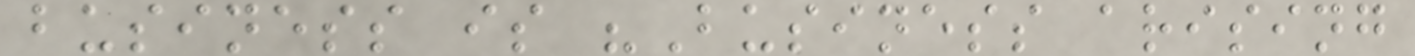business is "Business arising
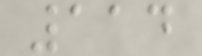114
